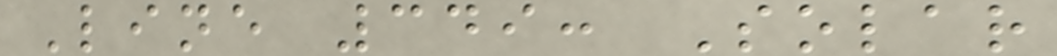Line 349: Solar
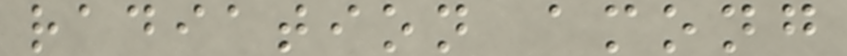radiation among
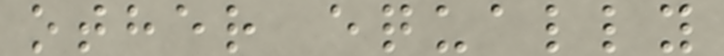other equally
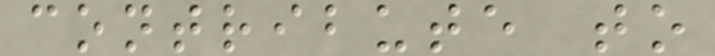contribute to
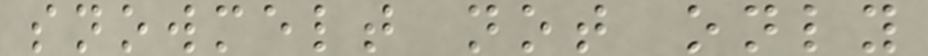snowmelt not only
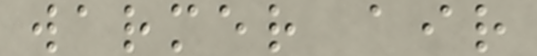warmer air
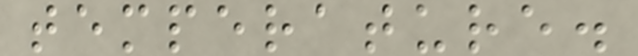temperature.
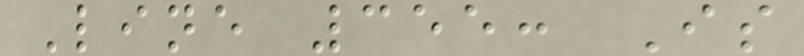Line 355: Is
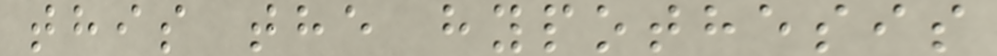this the hypothesis
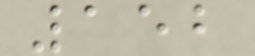152
